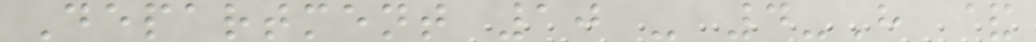Department 10 - 4-H &
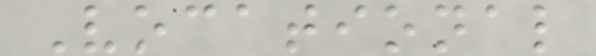Vocational
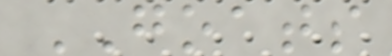GOATS
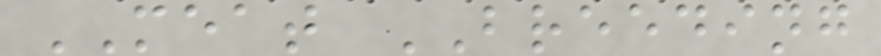MEAT BREEDING
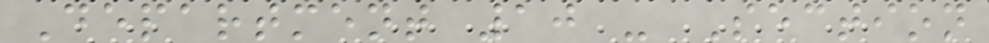Department 10 - Section
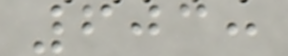603:
